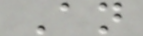An
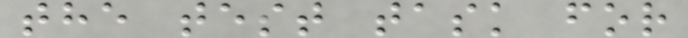the test task for
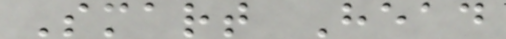Smart Head
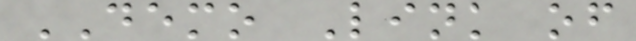DEMO Link of
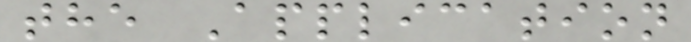the Application
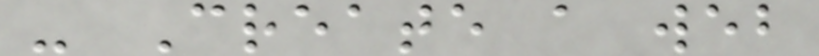- Create a web
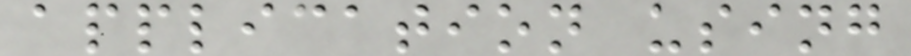application using
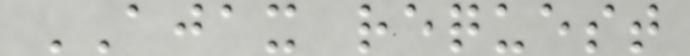AJAX request
